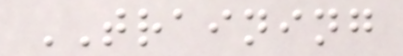TRAINING
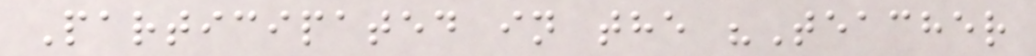Participated in the "Teacher
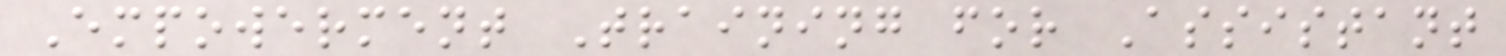Empowerment Training for Assistant
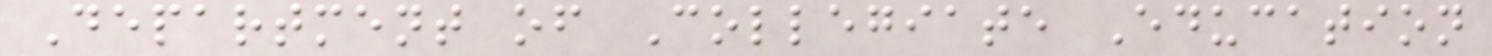Department of Collegiate Education
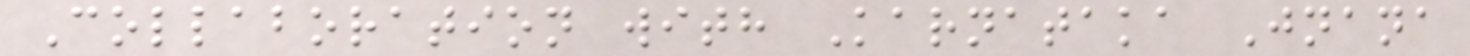Collaboration with Karnataka Jnana
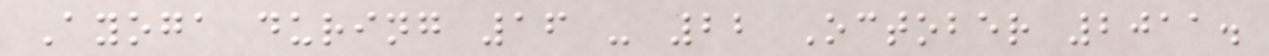Ayoga during 16 - 22 October 2011.
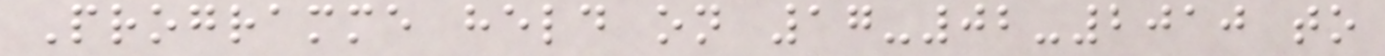Programme held on 17-02-2010 to
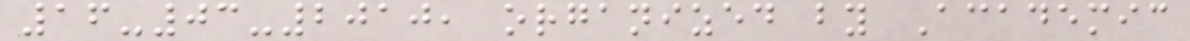16-03-2010, organized by Academic
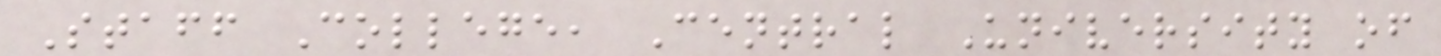Staff College, Central University of
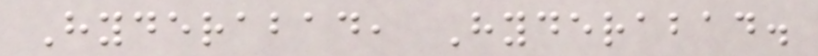Hyderabad, Hyderabad.
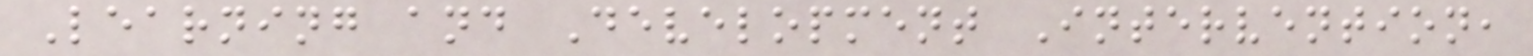Learning and Development Intervention,
